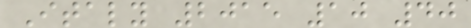Italy 2015 10 40
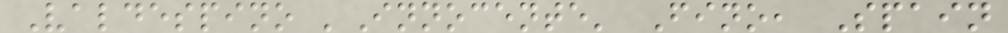Valdespino 'Innocente' Fino, Spain
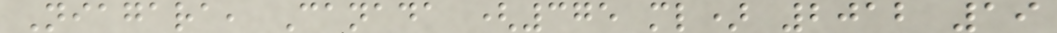Niagara, Canada (375 ml) 2012 19
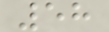58
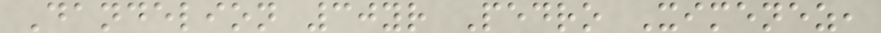Dandelion 30yr Pedro Ximenez,
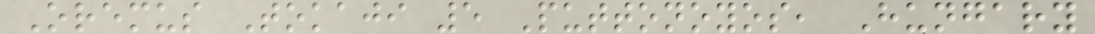Oremus Tokaji 5 Puttonoyos, Hungary
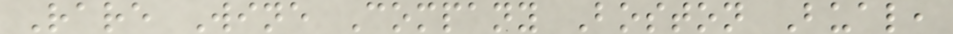Rare Wine Company Boston Bual,
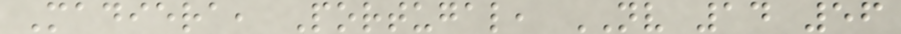Madiera, Portugal, NV 14 56
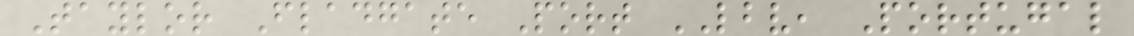Taylor Fladgate Port LBV, Portugal
